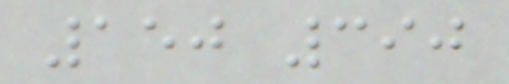150 390
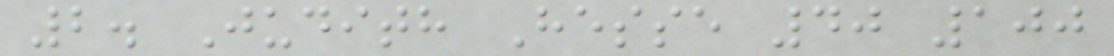2. Judith Hesse 40 100
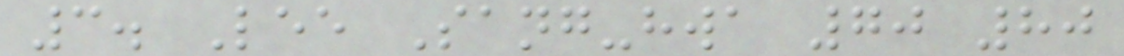3. Lee Sang-hwa 70 80
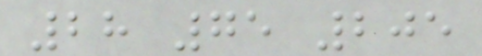28 75 205
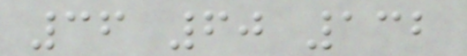36 60 132
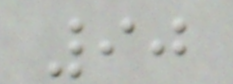90
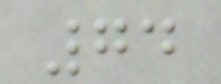74
